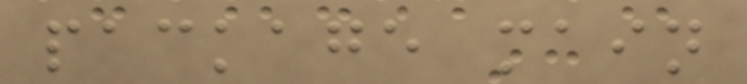package main
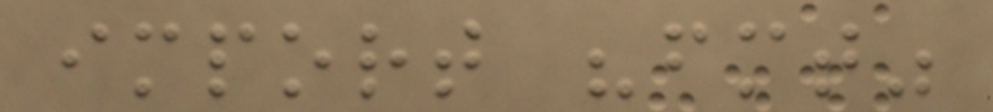import "fmt"
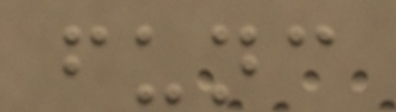func
